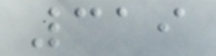319
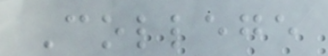College
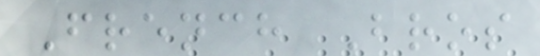French Bros
